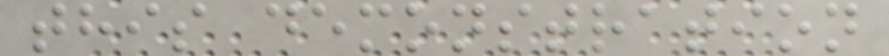this demonstration
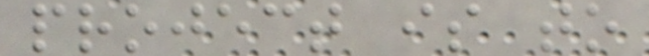project is to
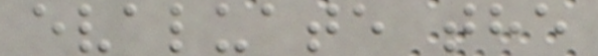evaluate the
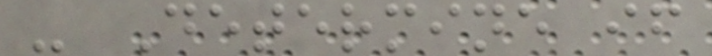- Determine if
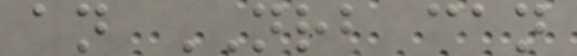an NRB can
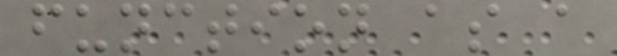function as a
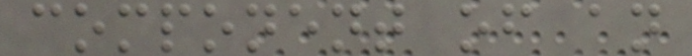component of an
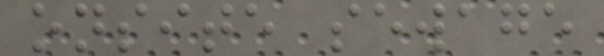onsite sewage
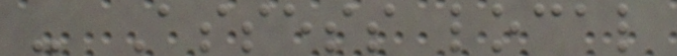- Assess local
